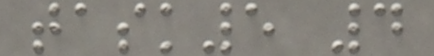task5 4
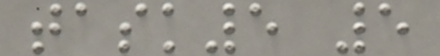task5 5
